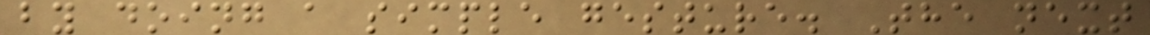by doing a simple gesture. The next
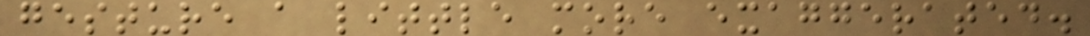gesture a little more exaggerated.
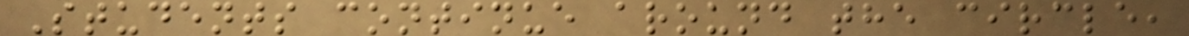Students continue around the circle,
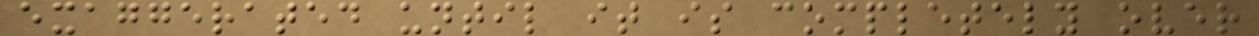exaggerated until it is completely over
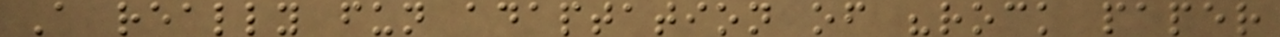A really fun adaptation of "rock paper
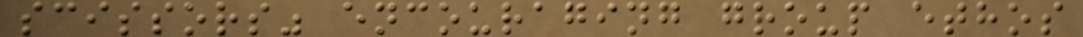scissors" encouraging group ethos
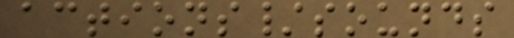actions/sounds
